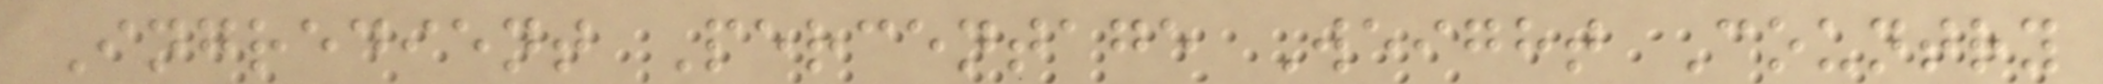Ingredient Percentage Weight Country
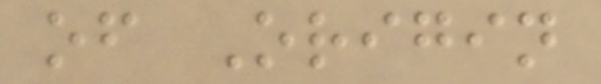of Origin
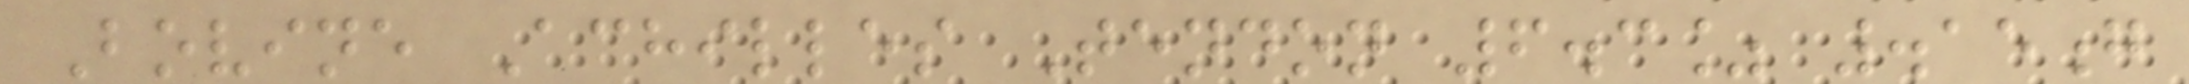Bovine Achilles Tendon 6.3% .15g
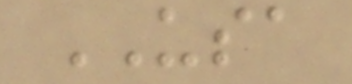USA
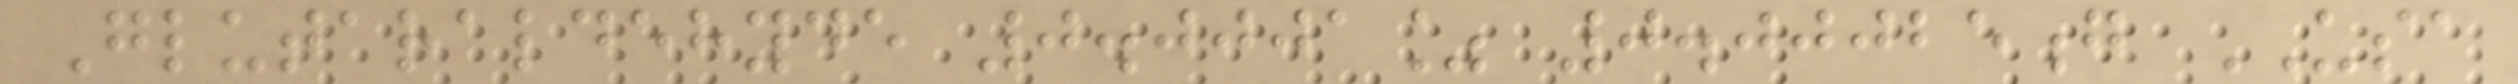Glutaraldehyde 0.0001% 0.00025g USA
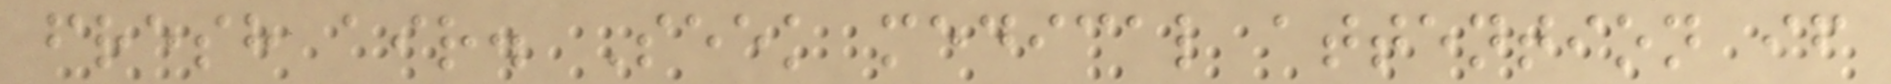fresh air. Seek medical attention if
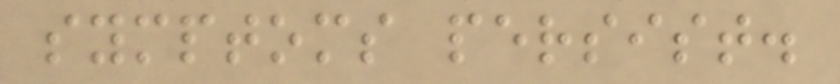symptoms persist.
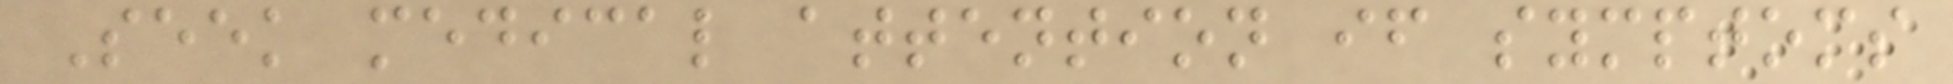Seek medical attention if symptoms
